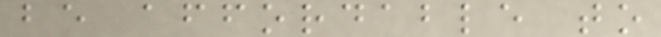be affordable to
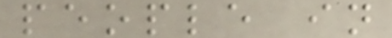people in
